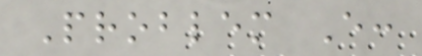Problem E:
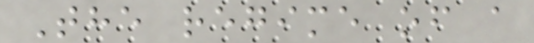The regime of a
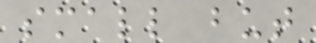small but
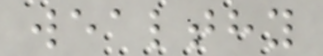wealthy
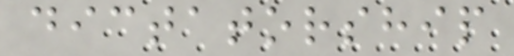dictatorship
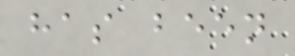has been
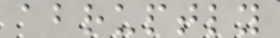abruptly
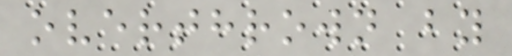overthrown by
